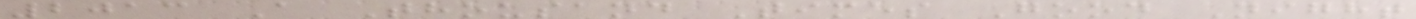2013 A Thousand Times Good Night
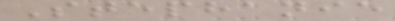Stephanie
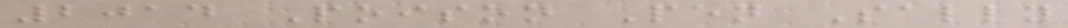2014 Poison Pen Sally
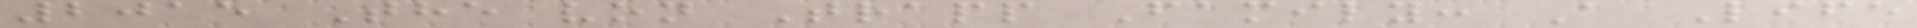2015 The von Trapp Family: A Life
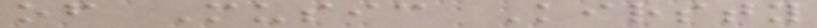of Music Kirsty
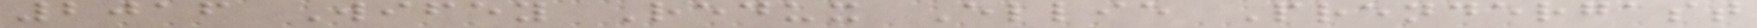2016 Wifey Redux Ellie Prendergast
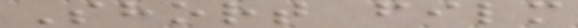Short film
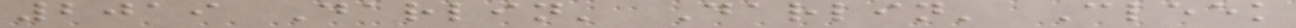2019 Darlin' Darlin' Cleek
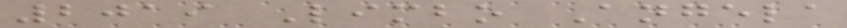2019 Limbo Angela
